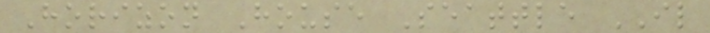Horizon House Seattle IL
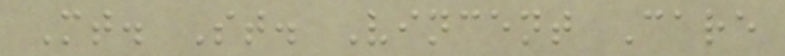Mt. St. Vincent Care
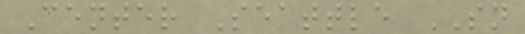Center Seattle SN
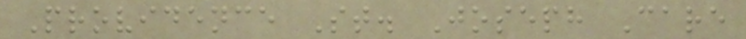Providence St. Joseph Care
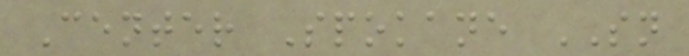Center Spokane SN
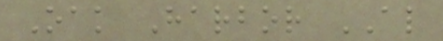Oak Harbor AL
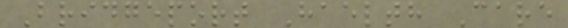Bridgeport Haelth Care
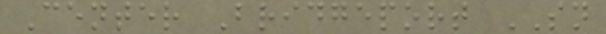Center Bridgeport SN
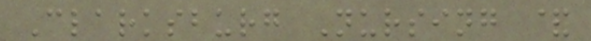Clarksburg Nursing &
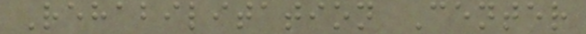Rehabilitation Center
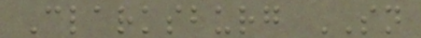Clarksburg SN
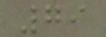79
